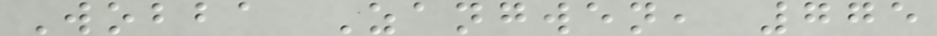Wobba Zangwen, 775
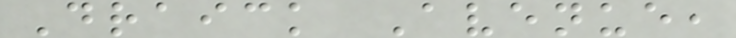Draick Avenue,
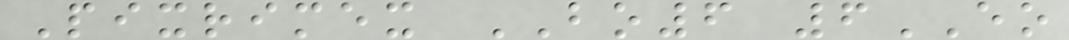Pixrimex BO6 6EO
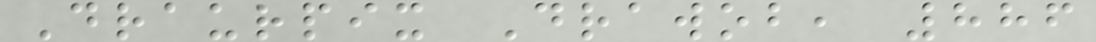Draurpix Drawob, 886
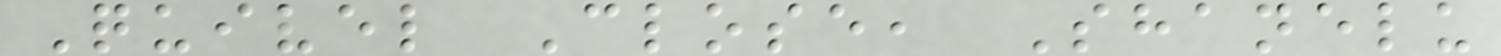Quivel Close, Shanelu
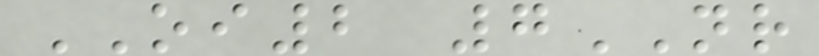OI2 7NR
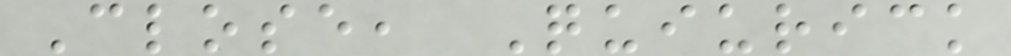Close, Quiurick
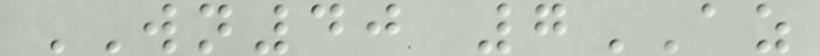WN40 7AZ
